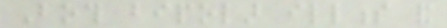Both bipolar illness and
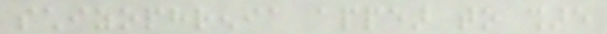schizophrenia appear to share
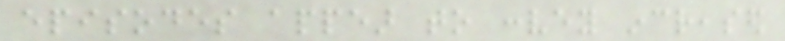episodes appear to convey increased
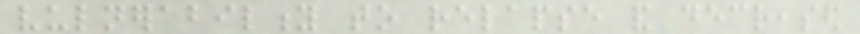vulnerability to relapse and decreased
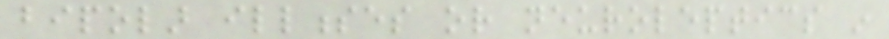bipolar illnesses or neuroleptics in
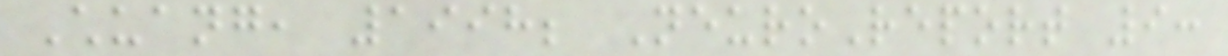Chuang, 1998; NeuroReport 9:
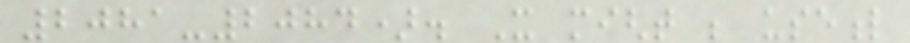2081-2084). It might be useful
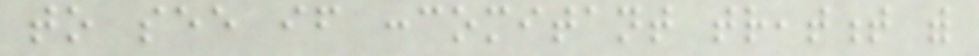to see if concomitant treatment with
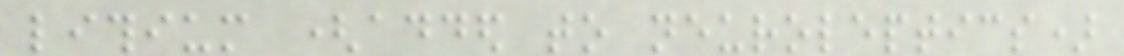lithium (added to neuroleptics)
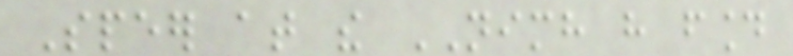Speer at the NIMH have found
